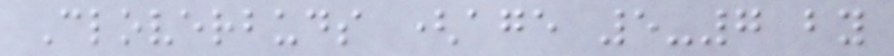Cloverbuds (age 5-7 by
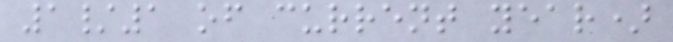1/1 of current year)
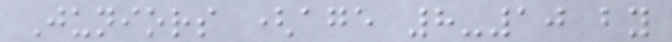Juniors (age 8-10 by
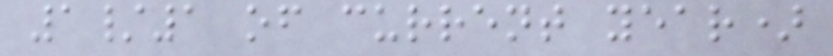1/1 of current year)
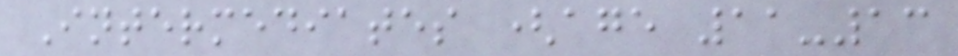Intermediates (age 11-13
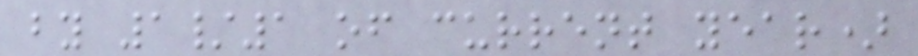by 1/1 of current year)
